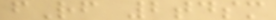fRf 2tdsm
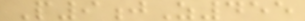P9jZ455
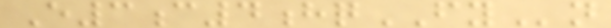E3c4hqFYn
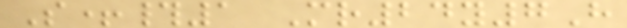S+#1 Mr24y7H
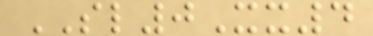SL0Xx4
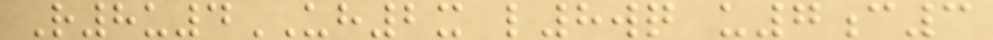R8u4UH2x l8wq u7c3
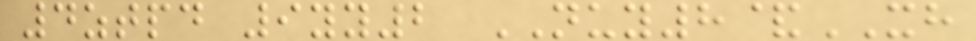4ztpd 9yy2 NUY8&XH
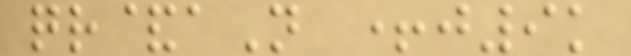qr&aN +j9k
